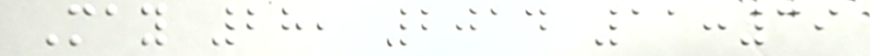May 28, 2014 11:39
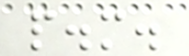p.m.
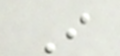I
